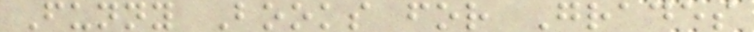Funny Books for Grades
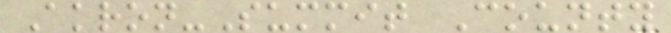Akron-Summit County
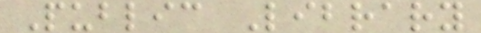Public Library
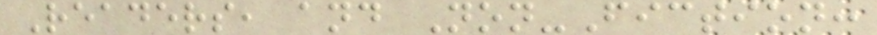Readers, and Non-Fiction:
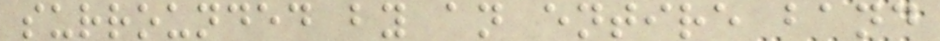surrounded by an entire band
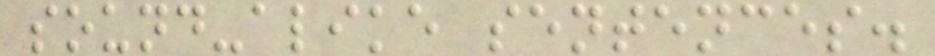sound-alike sentences.
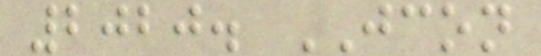2020. JCON
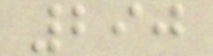290
